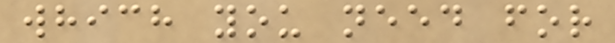which you need for
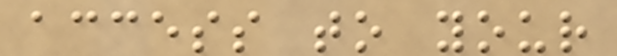access to your
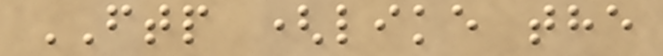FTP (like the
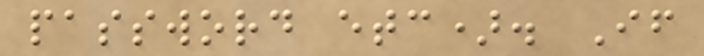password etc). If
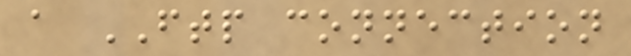a FTP connection
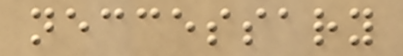neccessary
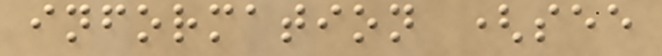information (see
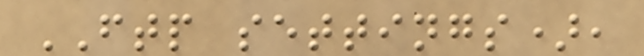FTP settings),
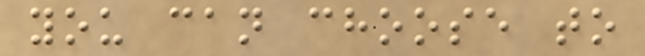you can choose to
